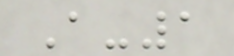A-1
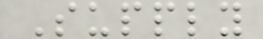Supply
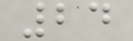24
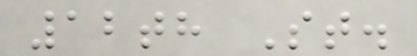12th St.
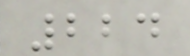224
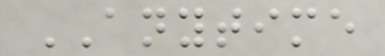ANYTIME
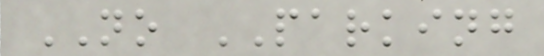NO PARKING
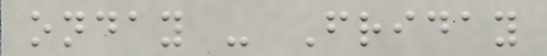onday - Friday
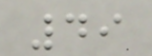49
